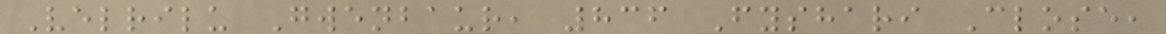Velrilu Gwenbaur, 836 Fyshari Close,
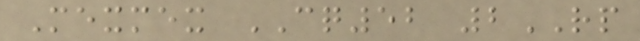Mexmex CQ52 2RP
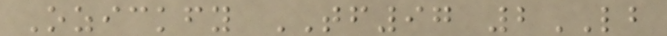Ozickfy TF97 2LB
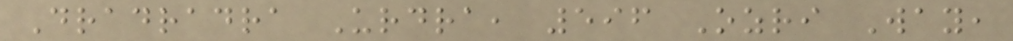Dradradra Urdra, 596 Ozri Way,
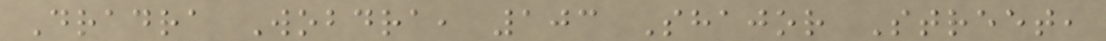Dradra Wobdra, 103 Shajor Street,
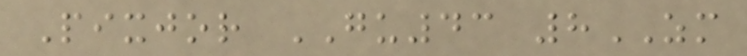Pixjor GU43 8ZM
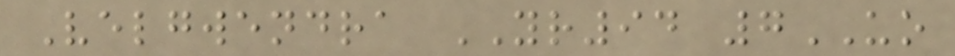Velgwendra YR94 7UO
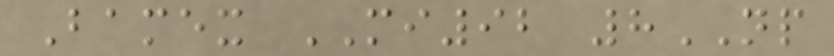Bamex MI92 8NP
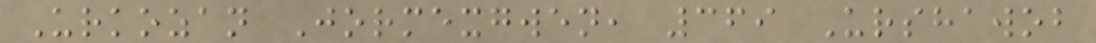Urkozan Jormexgwen, 369 Urshawob
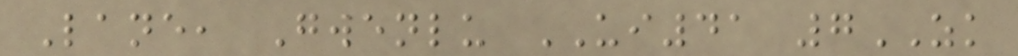Lane, Gwenlu UI41 7ZK
